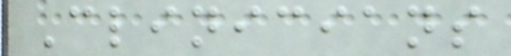Clinicians
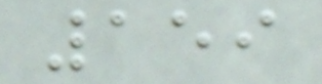159
